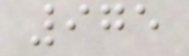975
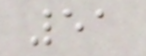51
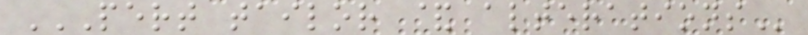PERT TAILOR & ALTERATIONS
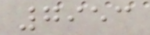7953
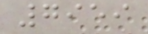7959
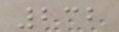232
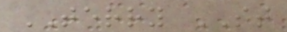TERRY ST
